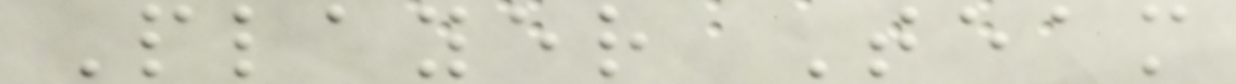Player Team
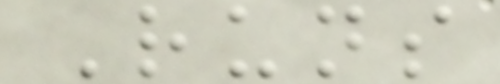Runs
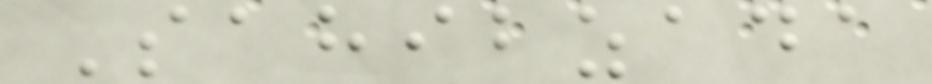Sahibzada
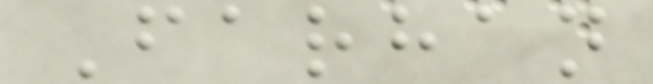Farhan
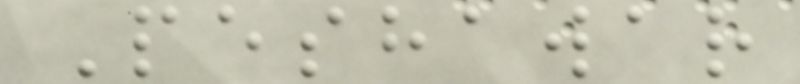Peshawar
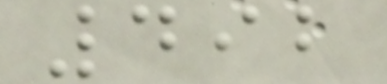492
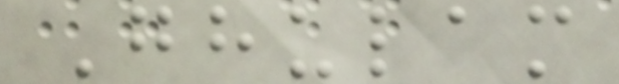Ghulam
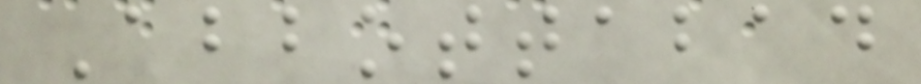Abbottabad
